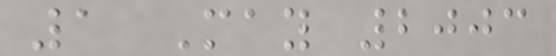1 May 2003
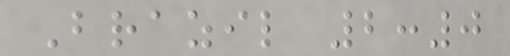Brazil 2:0
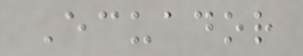Ecuador
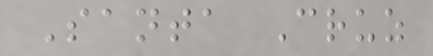Santa Cruz
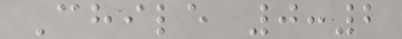Chile 0:2
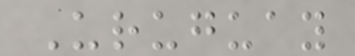Uruguay
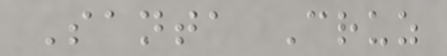Santa Cruz
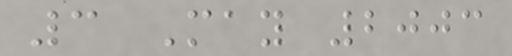3 May 2003
